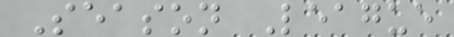Season League
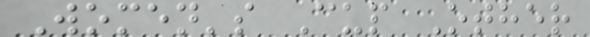Women's Cup Other
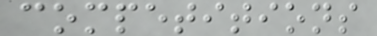competitions
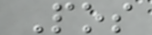Pos
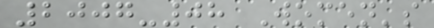2007-08 Women's
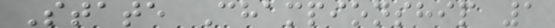State Championship 1
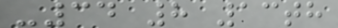-34 8 13th
